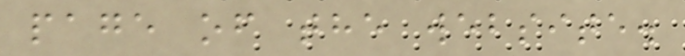page of the website.
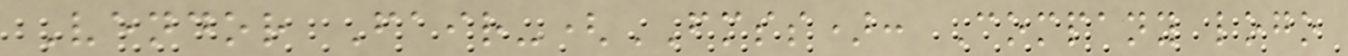Vendor Fair-(FMSS): Company logo
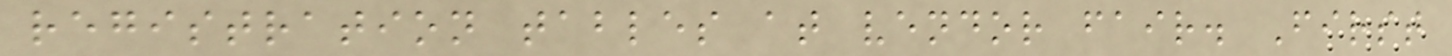registration tables at vendor fair. First
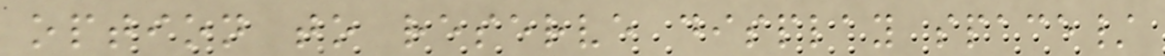option to reserve display space/
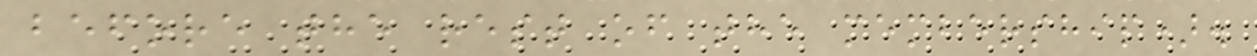before the rest of the membership).
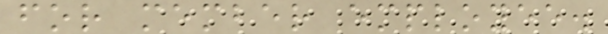for member employee.
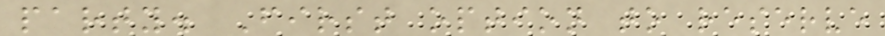party. First option to reserve
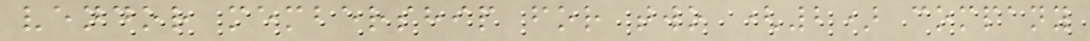vendor membership for two (2) company
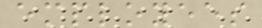employees
